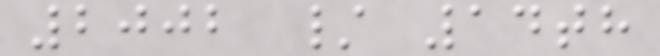2002 / 14th
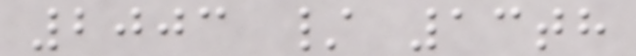2003 / 13th
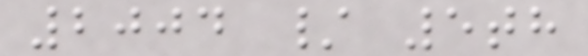2004 / 5th
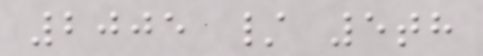2005 / 5th
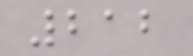212
